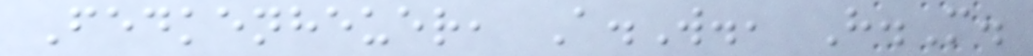Fedkenheuer, A.W., H.M.
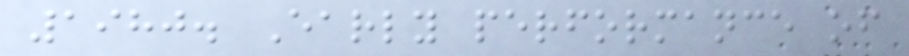1980. Early performance of
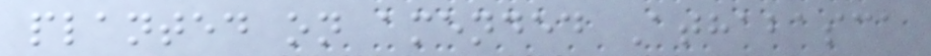planted on amended Athabasca
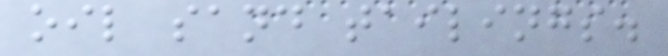oil sand tailings.
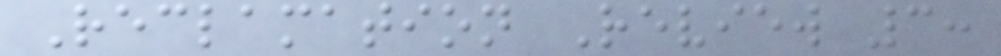Reclamation Review 3:
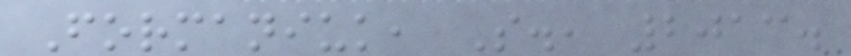Formaniuk, S., 2013.
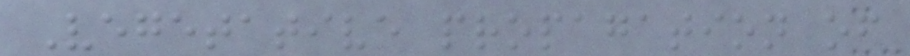Vegetative propagation of
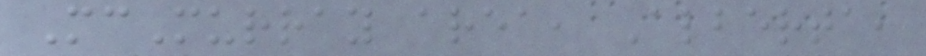McMurray area, Alberta,
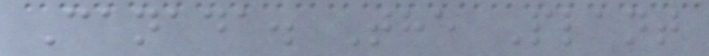Canada. The Plant
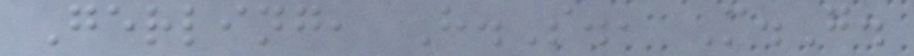Gerling, H.S., M.G.
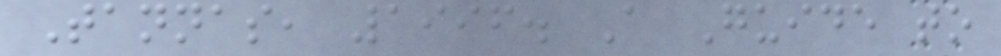Tannas, 1996. A Guide to
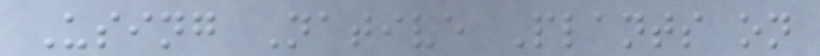Using Native Plants on
